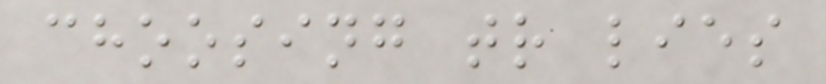choosing tr lies
